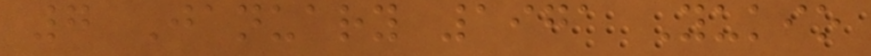7 January 1971 Yukio
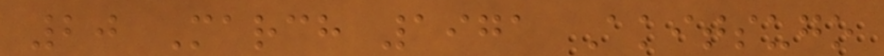20 March 1971 Akitsugo
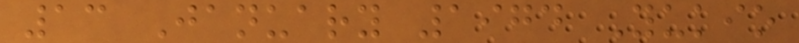13 January 1974 Yukio
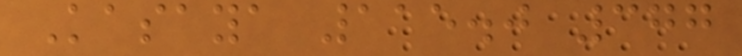Kasaya 115.0 377
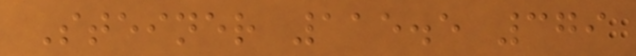Steiner 115.5 379
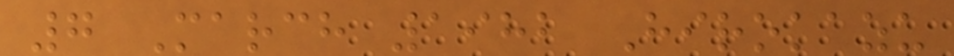7 March 1982 Hirokazu
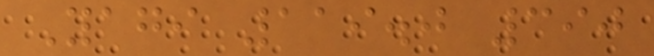Yagi 119.0 390
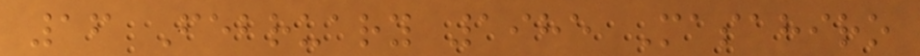16 February 1985 Masahiro
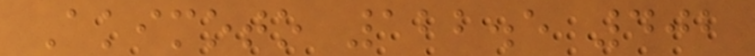Akimoto 122.5 402
